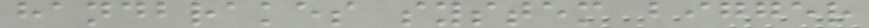handbrakes system bigger
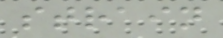strain
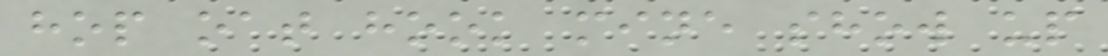hop oat hook mine show up
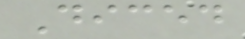Diced
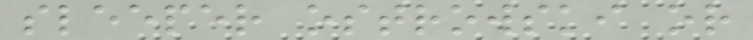sleeper ostrowski or
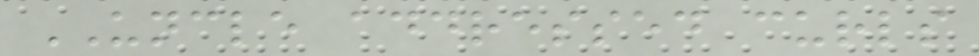UNCLE addressed curls
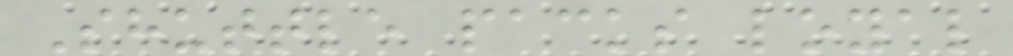Shuttle packs loyal
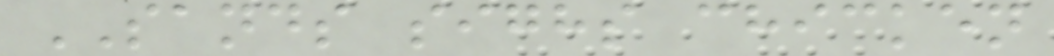SANDS sighs chicken
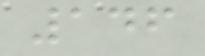146
